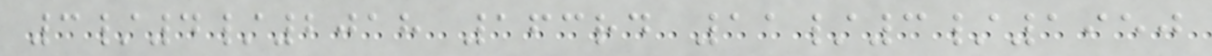3/4/2018 163rd 11/3/1950
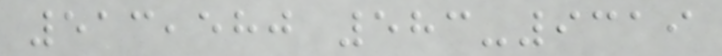513,580 583-9319
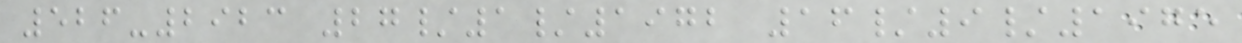526-2923 27/1/1972 16/9/1975
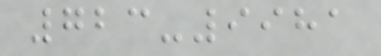723-9981
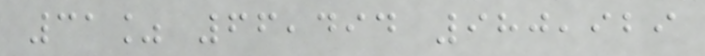31% 66,494 980,929
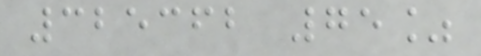325362 75%
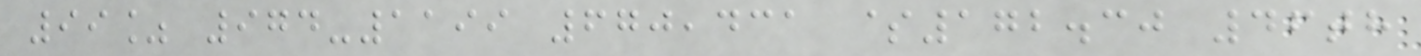99% 974-1199 670,431 $172.30 46th
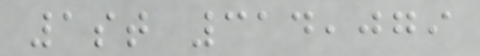1st 314,079
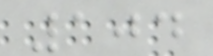104
